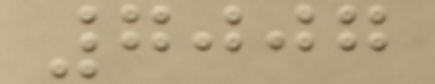7007
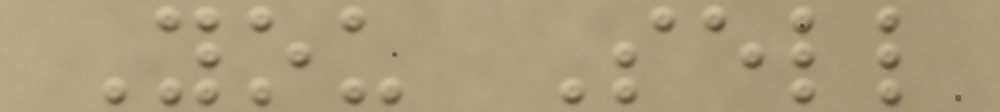You Sell
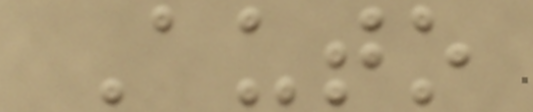Auto
